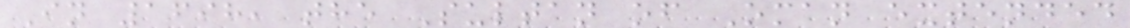In 1698, the Sultan of Oman extended
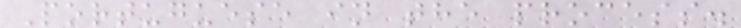Portuguese in the process.
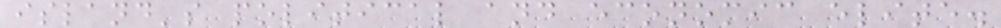island's political and economic elite.
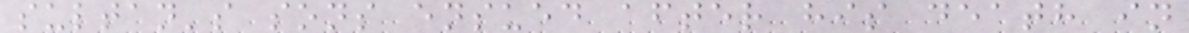sultan's sons ensued after his death in
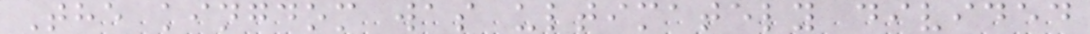The kingdom was ultimately divided
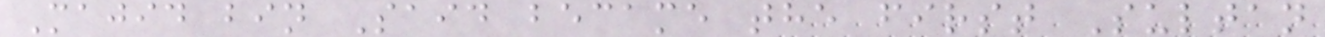Majid bin Said became the first Sultan
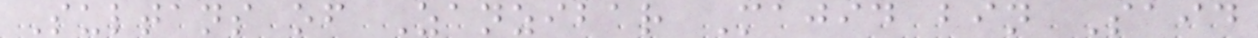Sultans of Zanzibar Majid bin Said
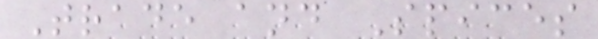Trade and Spices
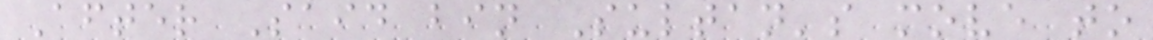After Said bin Sultan's move to
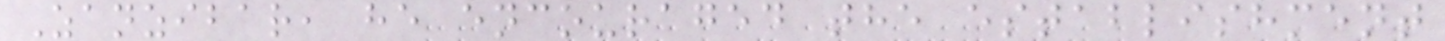Zanzibar, he encouraged the establishment
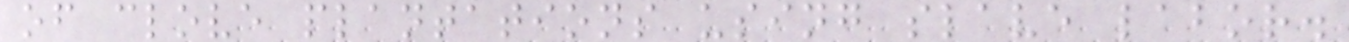of clove plantations using slave labor.
